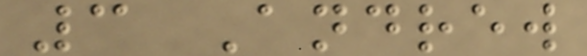3 Andrew
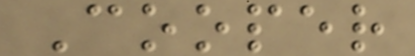Cooper
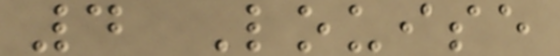4 Louise
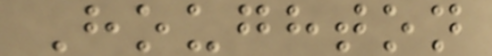Houghton
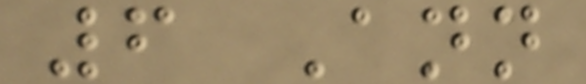6 Ann
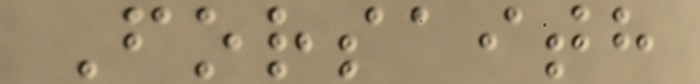Forsaith
